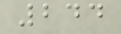244
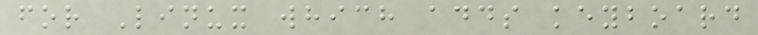for Linux which adds keyboard
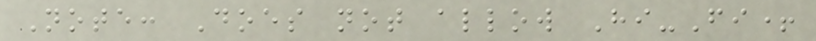Note: Does not allow Hi-Fi+
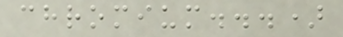chromium...)
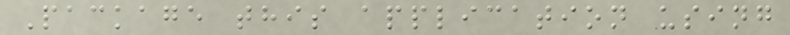Package this application using
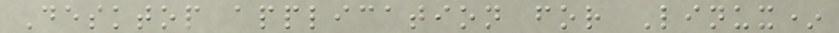Desktop application for Linux*
